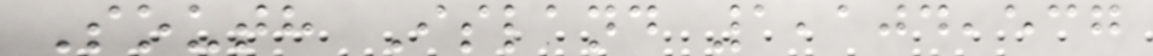South Island 1,104,537
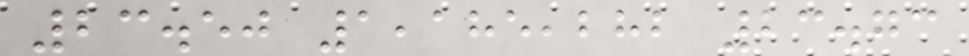23.50 1,185,282 23.73
